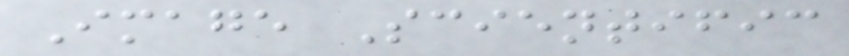Image Scientific
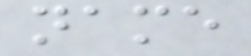name
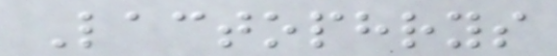Lactophrys
